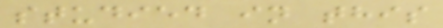studied in this
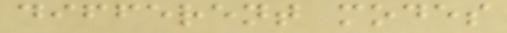different modes
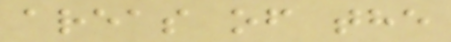areas of the
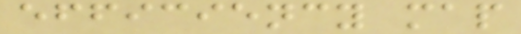efficiency map
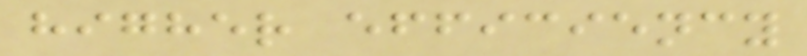higher efficiency
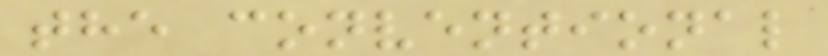the conventional
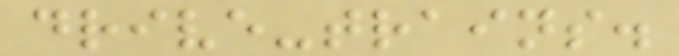drive-trains.
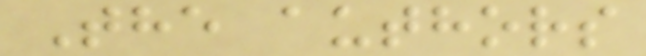The authors
